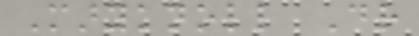Maryknoll Dr
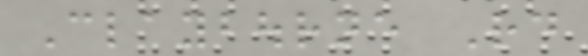Claybourne Rd
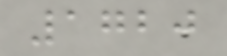1720
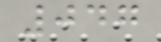047
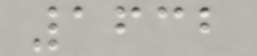1632
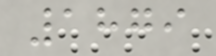1879
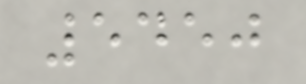5450
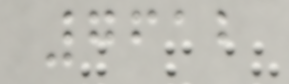7612
